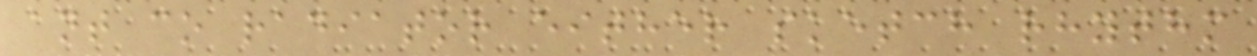ant co radiator either sketch rhythm
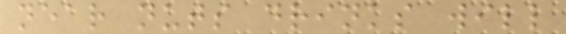near nuts drinks will
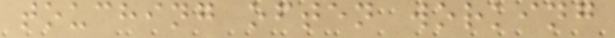touching often working
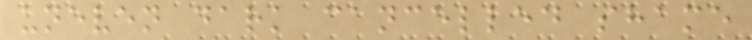uneven dark cancelled shame
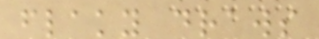flaky draws
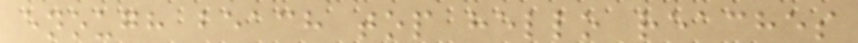enough beach top hello reaches
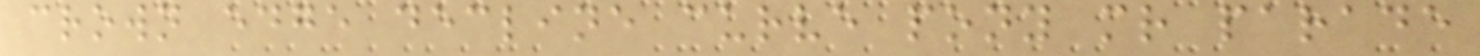crown edge decline curve pony mr parade
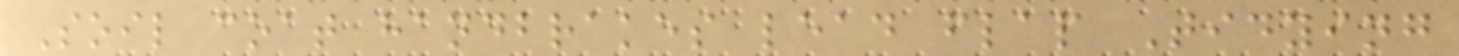Soil coat handbrakes lead flap Tidying
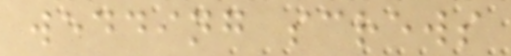wedding screws
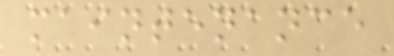maintenance
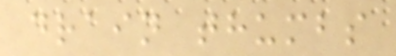drain thumbs
